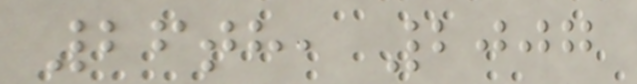26th, 2007
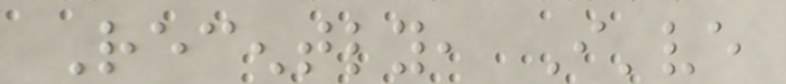Recently, I've
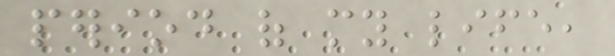period of my life,
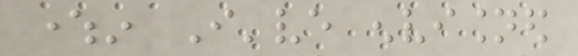wherein I've envisioned
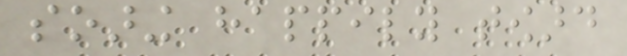soaring happily toward
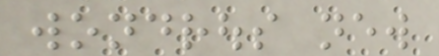wondrous new
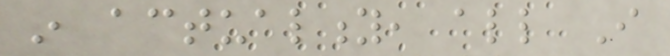in actuality, all I
